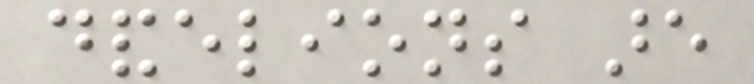dandelions are
